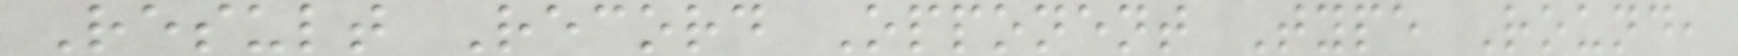Result Record Opponent Type Round,
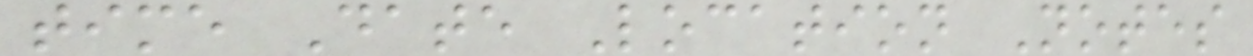time Date Location Notes
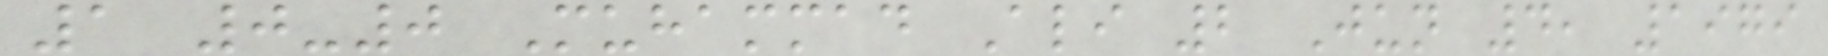1 0-0 Muhammad Ali 2 Jun 4, 1979
